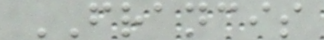FRANCIS
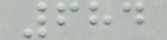684
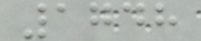1748
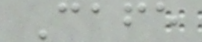Cafe
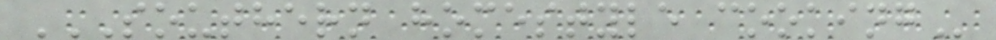SOUTHERN HOMESTYLE COOKING
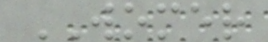WOMER
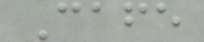Cafe
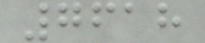7618
